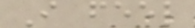I feel
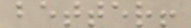better!
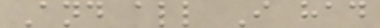And all I had
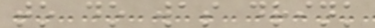to do was drink
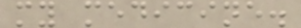my medicine.
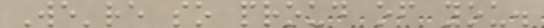We're so proud of you.
